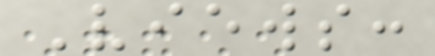Views:
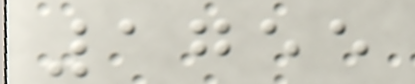1755
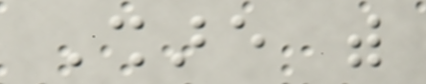Share with
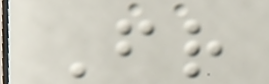Friend
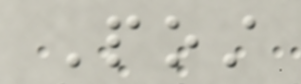Post
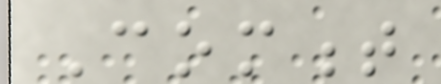Comment
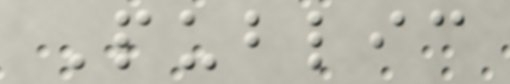Public
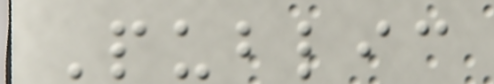Public
